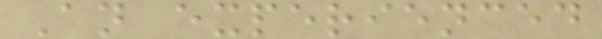An experienced
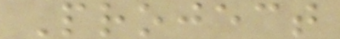Project
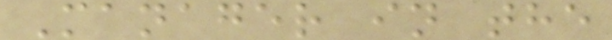Manager in the
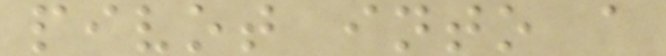pivot into a
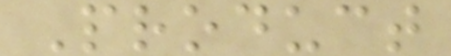Product
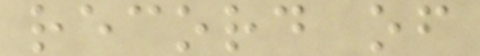record of
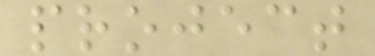project
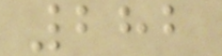282
